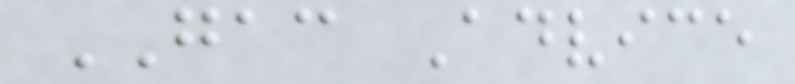GAC Advice
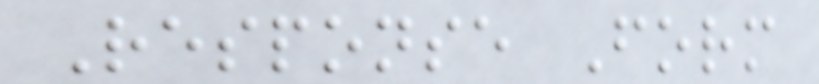Response Form
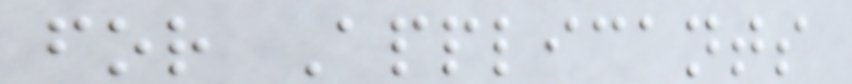for Applicants
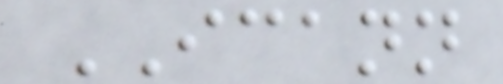ICANN
